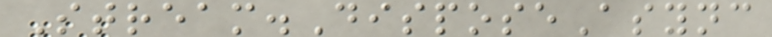Stream.DisposeAsync
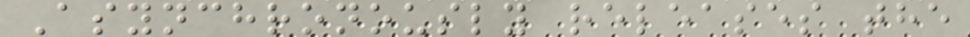Asynchronously releases the
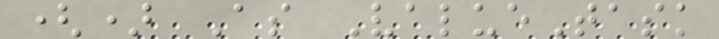() As ValueTask
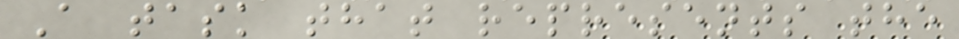A task that represents the
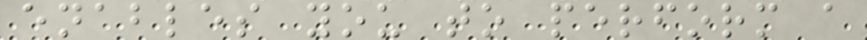enables you to perform a
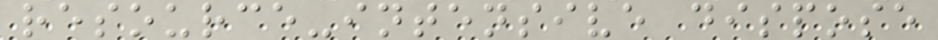resource-intensive dispose
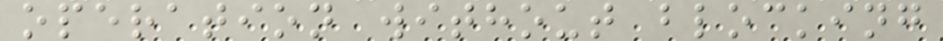operation without blocking
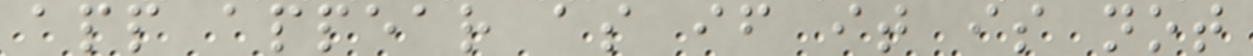app appear as if it is not
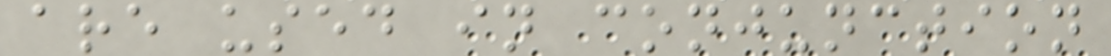are used in conjunction
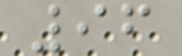96
